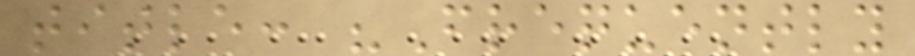title: "Frequently
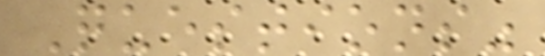Questions"
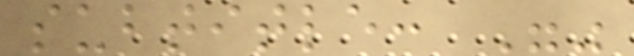subtitle: ""
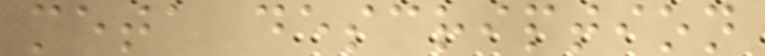meta description
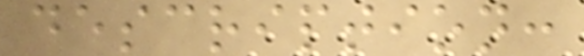description:
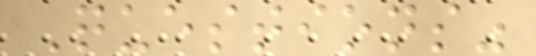Questions"
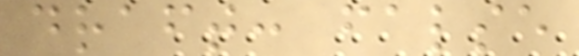draft: false
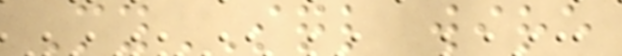MySQL wire
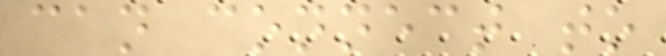can connect to
